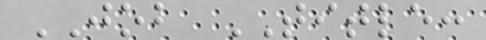JOB TITLE:
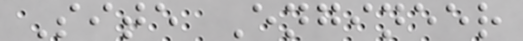Site Engineer
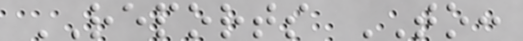REPORTS TO:
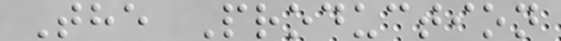The Production
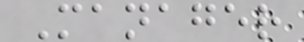Manager
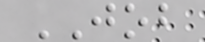JOB
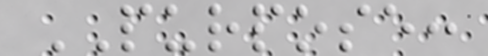PURPOSE:
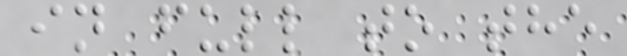in full to the
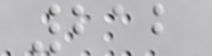212
